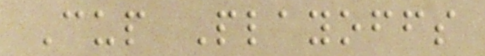Cup Playoffs
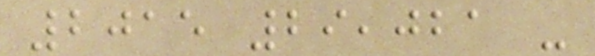2015 29,021 -
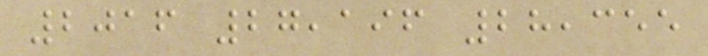2016 27,196 28,355
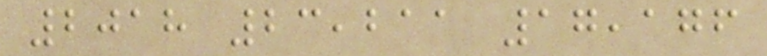2018 23,211 17,176
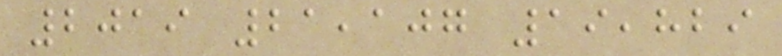2019 21,107 19,829
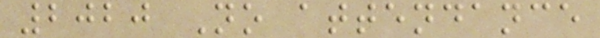2020 No attendance
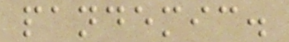pandemic.
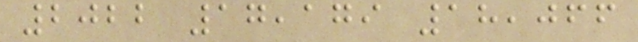2022 17,179 18,066
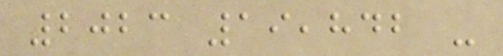2023 19,842 -
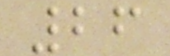26
